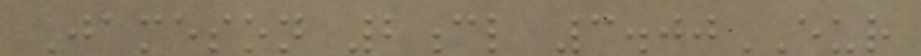Jameson 2cl 3.00EUR
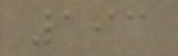193
